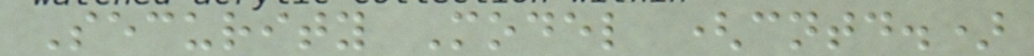Security Model (cntd.)
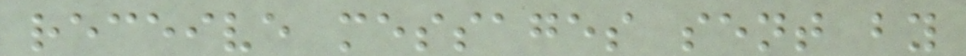receive messages sent by
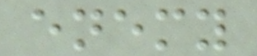enemy
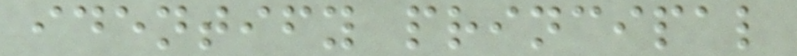identify principal
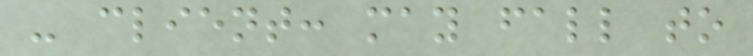- client: may fall to
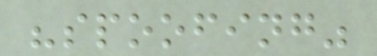"spoofing"
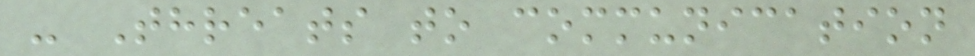- Threats to communication
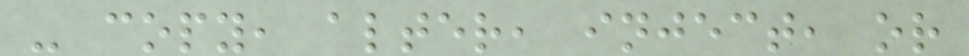- copy, alter, inject, or
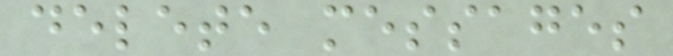delete messages
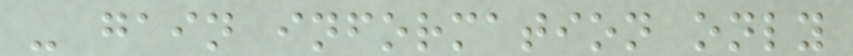- gain information only
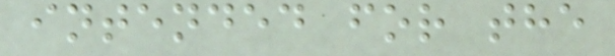intended for the
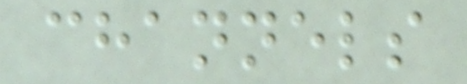channels
